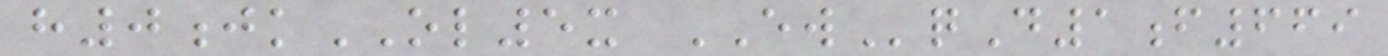h0jkOL5x EWqD1f669
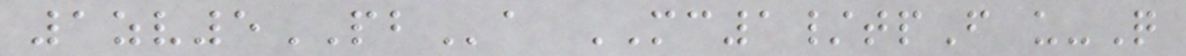1zv5PBa MC1/tpF u-Q
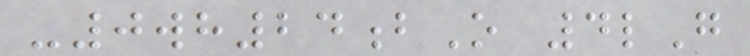-0wh24bO 4lG
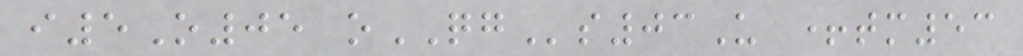i5O05 oQGs03U +tm53
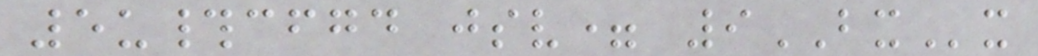5u#cfgd jsv= 9BXx
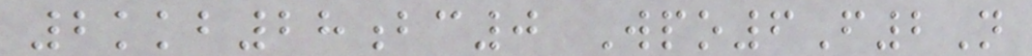2kkb28bc0 Wpo6F2N
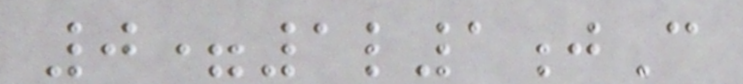0=1l1jC
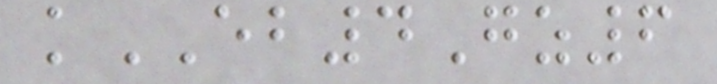kEB4Gz6
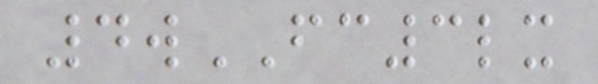4wFC3lx
